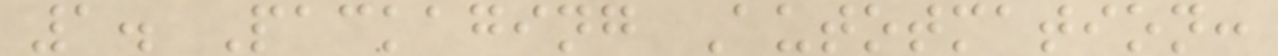1. Packaging Autotmation:
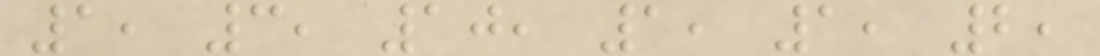1, 3, 10, 1, 1, 2,
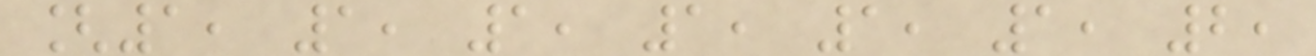[1, 1, 1, 1, 1, 1, 2,
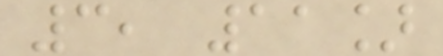3, 11]
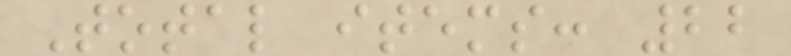Total items: 22
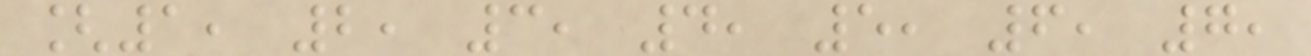[1, 2, 3, 4, 5, 6, 7,
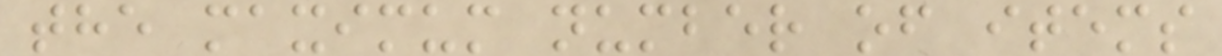the maximum number of items
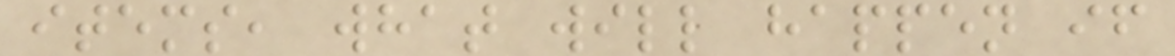items, what will happen if
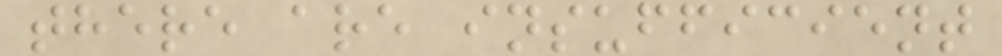there are insufficient
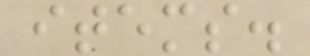items.
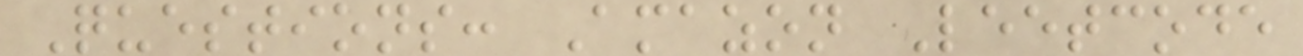Questions: Amazon Leetcode
